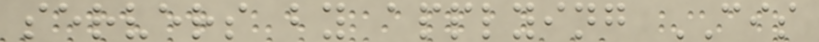servers by applying CIS
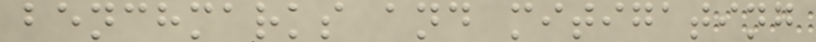benchmarks and mitigating
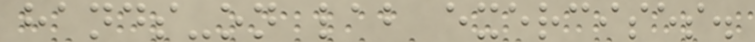hands-on lab exercises.
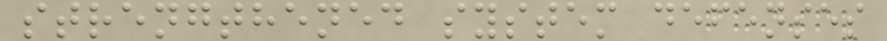strengthened system defenses
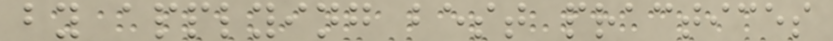by applying best practices
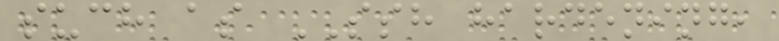such as SSH hardening,
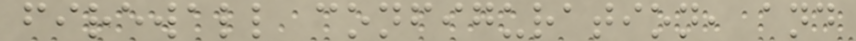firewall configuration, and
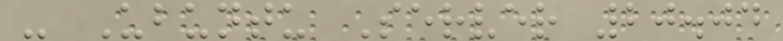- Ubuntu Server 20.04
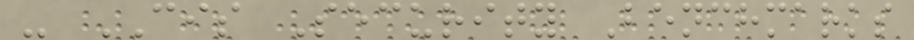- CIS Security Benchmarks
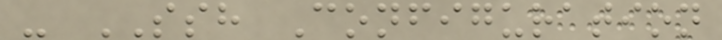- SSH Configuration
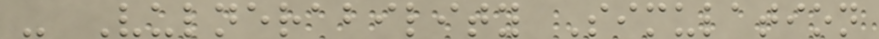- Vulnerability Simulation
